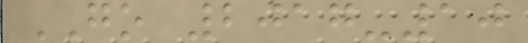GO 2017-10
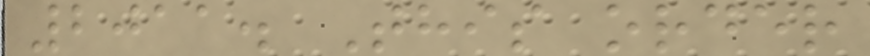2011. This order
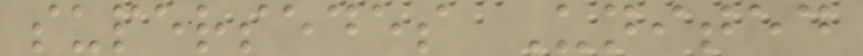supersedes United
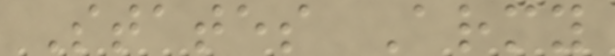States Army
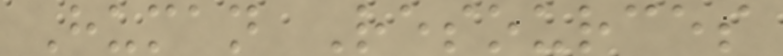Human Resources
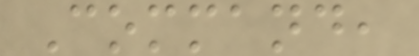Command,
